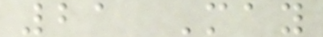21 May
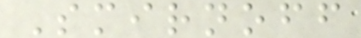Smirnoff
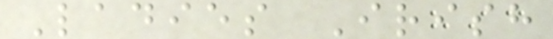Ladies Irish
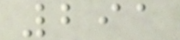291
